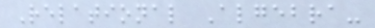Relational Algebra-
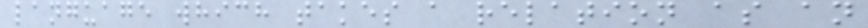language which takes a relation as an
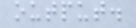output.
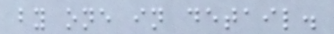by one in detail.
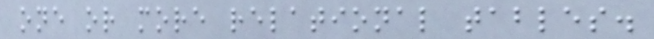one or more relational tables.
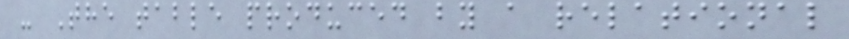- The table produced by a relational
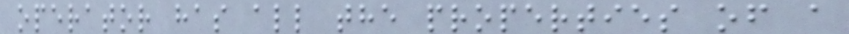operator has all the properties of a
